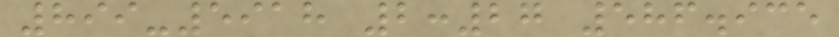899-5918 2:27 586.935
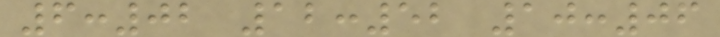6:02 12:52 10:06
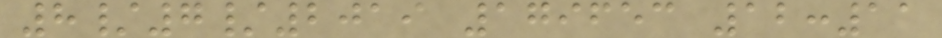8/7/2019 179653 12:11
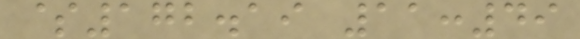$172.19 11:49
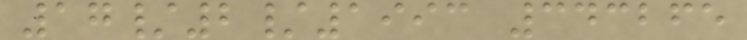17/2/1993 343265
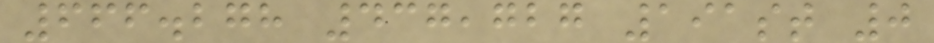666.278 437,727 191st 0
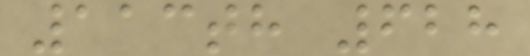113th 628
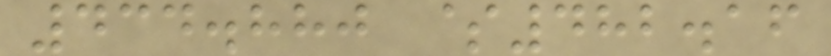434.880 $482.16
